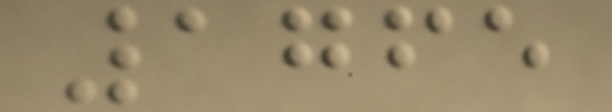1765
